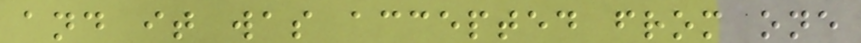and it was accepted from one
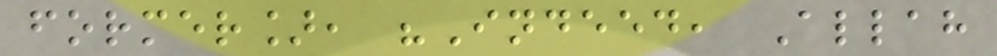former], "Indeed, Allah
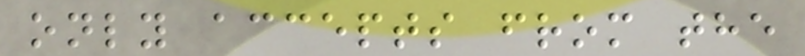only accepts from the
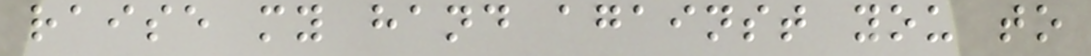raise my hand against you to
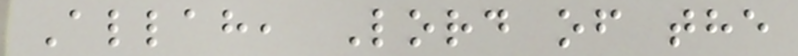Allah, Lord of the
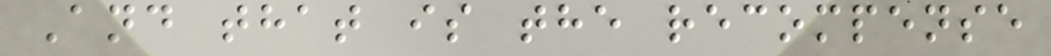And that is the recompense
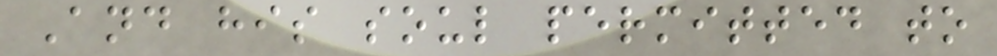And his soul permitted to
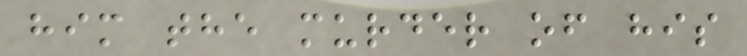him the murder of his
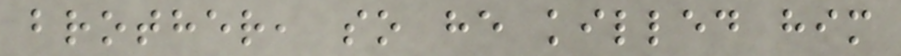brother, so he killed him
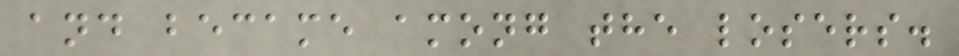and became among the losers.
